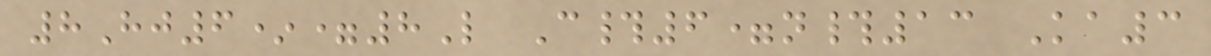8Hj6*=8L C#6=n#13 Ka3
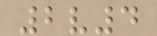2v4
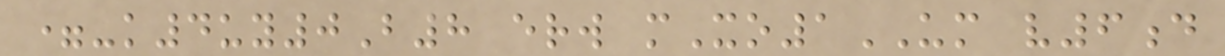=-k4uy0B8 erw mXo1UM v6d
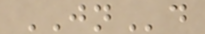JNd
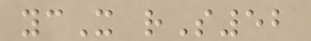ycX rS52
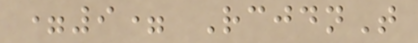=9= RcjdnT
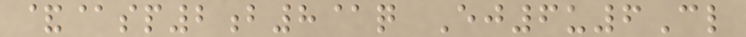&@sp2b8@q Ej6u6Cl
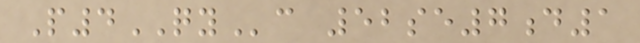P4QYc 52se7d1
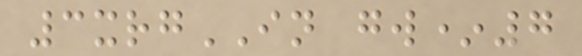3xrgIN gw*7
